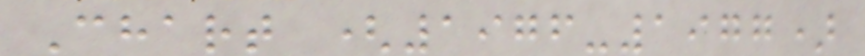Chart (1976-1977)
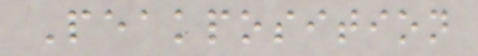Peakposition
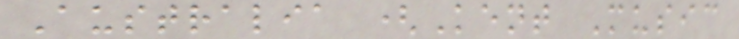Australia (Kent Music
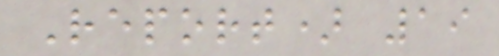Report) 19
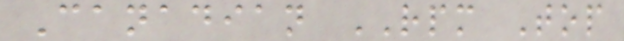Canadian RPM Top
